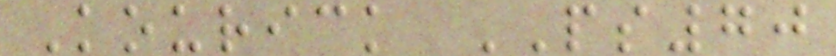Kourick PS70
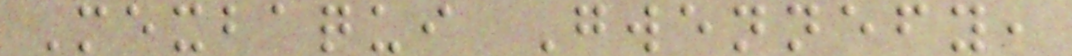Mexbaqui Gwennefy,
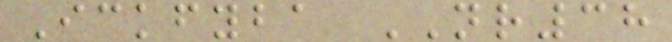Ickfyba NR38
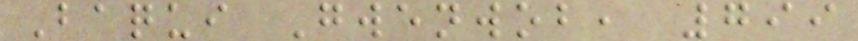Baqui Gwenwob, 799
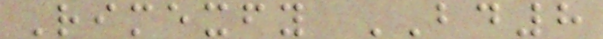Rimexfy BD8
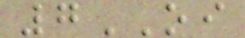7OI
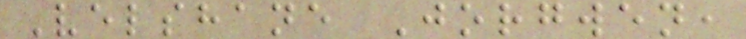Velshane Jorgwen,
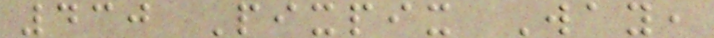430 Pixpix Way,
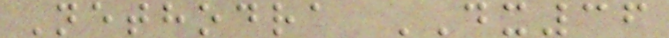Nethodra DX36
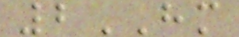2HM
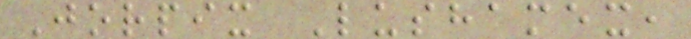Jorpix Lushamex,
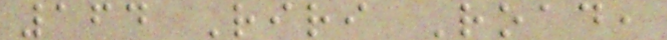164 Riri Road,
